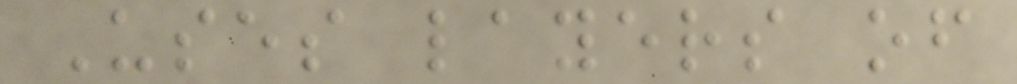Uses layers of
